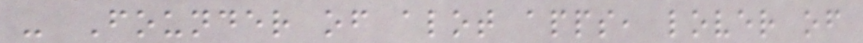- Founder of alot apps, lover of
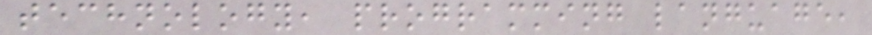technology, programming language,
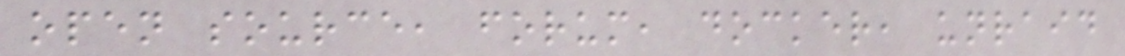open source, forum, docker, unraid
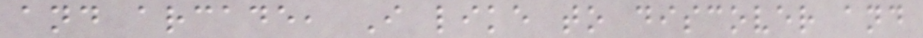and arcade, I like to discover and
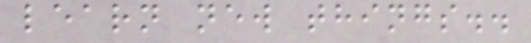learn new things..
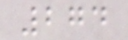274
